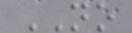NO
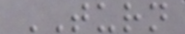TURN
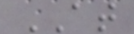AT
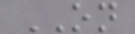ON
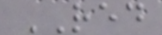RED
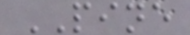PINE
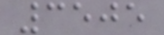3505
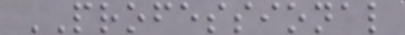PROFESSIONAL
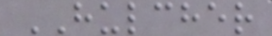HULCHER
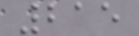215
